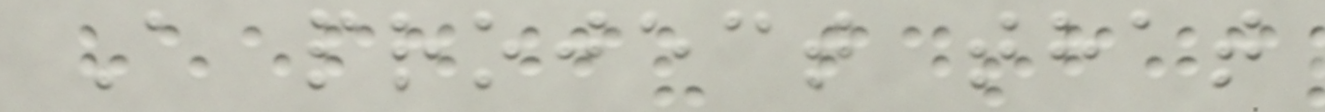A project that
